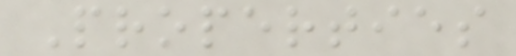Properties
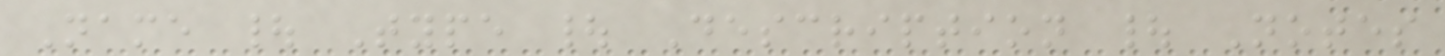Name | Type | Description | Notes
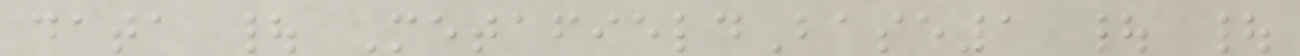data | MetafieldBase1 | |
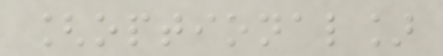[optional]
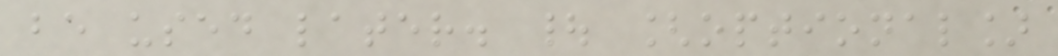be used later. | [optional]
